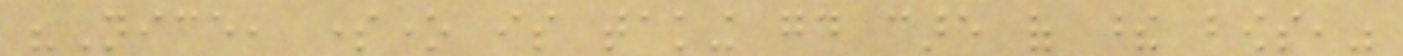"Nice, someone is taking good care of these bows,"
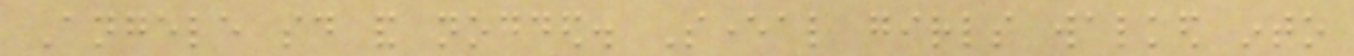Angele said and nodded. Several girls walked into
